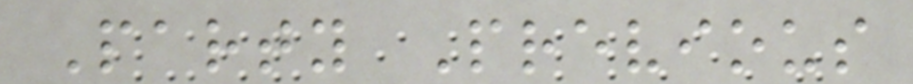Party Previous
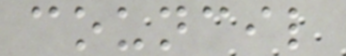council
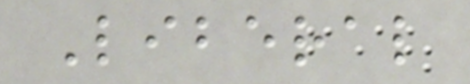Liberal
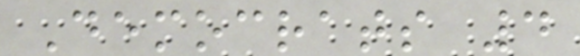Democrats 4
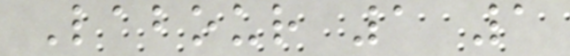Labour 1 1
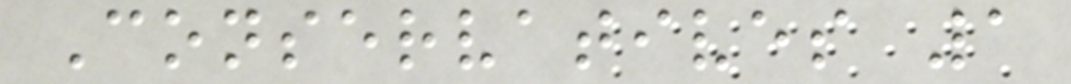Conservatives 1
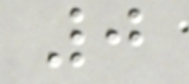0
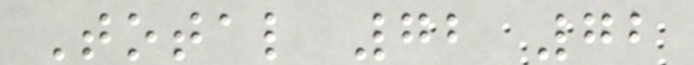Total 72 72
